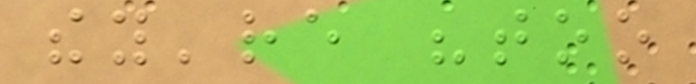they're "too
